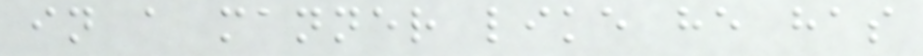in a manner like he has
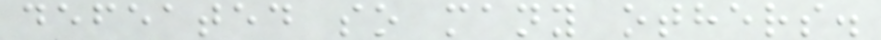defeated so many others.
